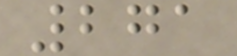271
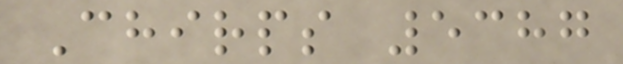Chirps 5387
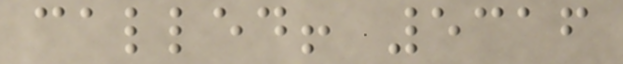called! 5316
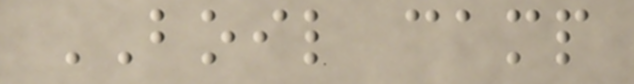BOIL camp
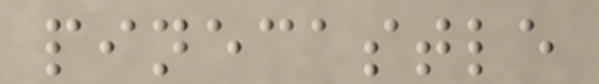pinecastle
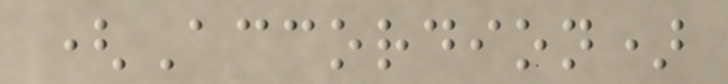(Accordion)
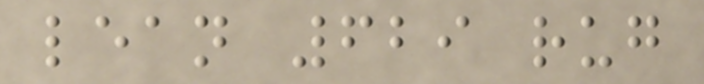lean 629 rug
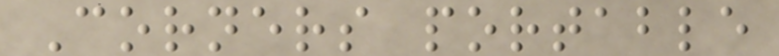Corners portable
